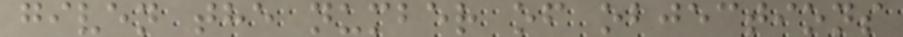given the number of objections
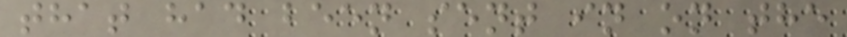that had been sent in on the
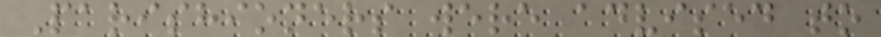Parishioners were advised to
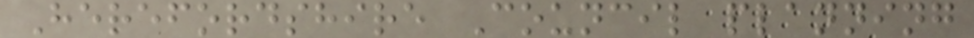Herefordshire Council planning
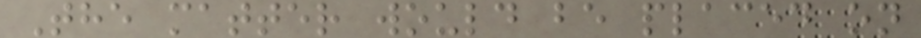The matter would be placed on
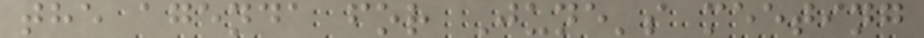the agenda for June's meeting
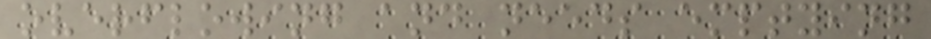overflowing and needs emptying
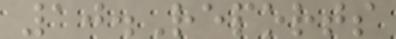10.Reports
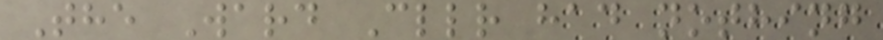The Ward Cllr had nothing
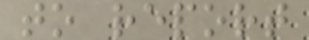to report
